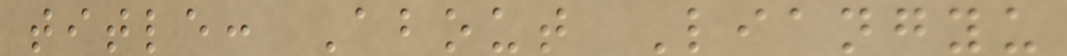title: About Liangyu
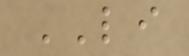LI
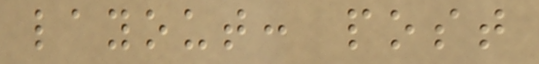layout: post
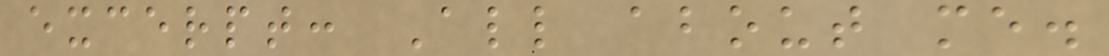excerpt: All about me.
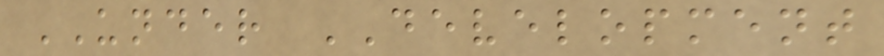UNDER DEVELOPMENT
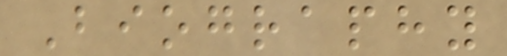Biography
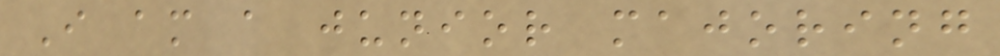I am a junior majoring
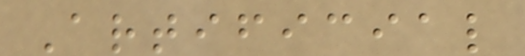Artificial
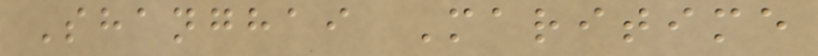Shanghai Maritime
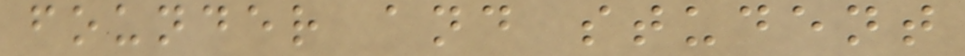founder and student
